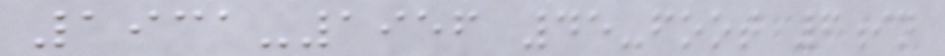1931-1956 45-foot 6in
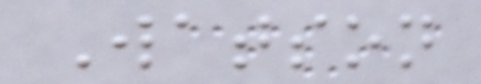Watson
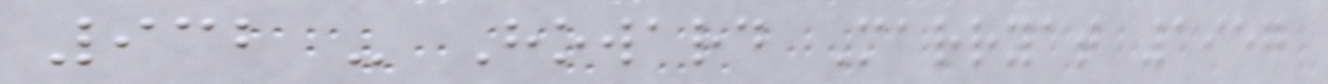932 - Howard Marryat 1957
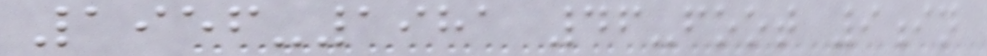1956-1981 46-foot 9in
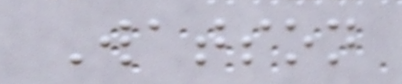Watson
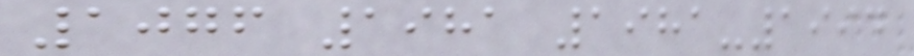1076 1981 1981-1994
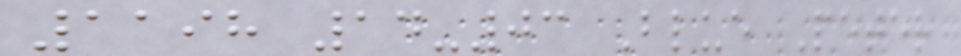1198 14-03 Blue Peter
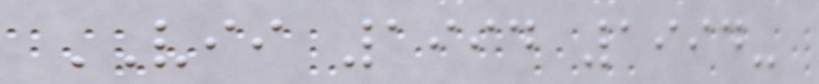VII 1994 1994-
